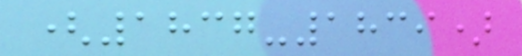(1837-1839)
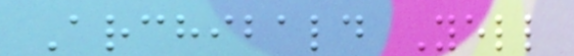Archibald Yell
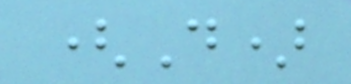(D)
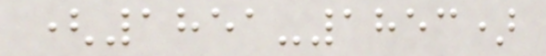(1851-1853)
